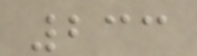233
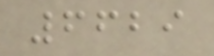6629
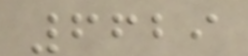6629
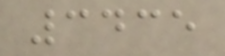3435
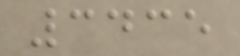3435
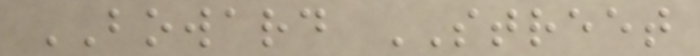BOWARD STREET
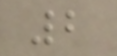2
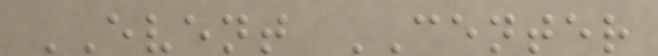EVENT CENTER
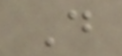D
